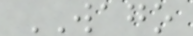WAGO
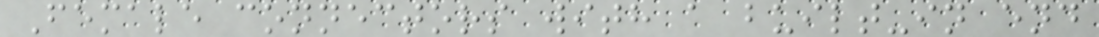Female connectors with a built-in end
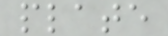plate
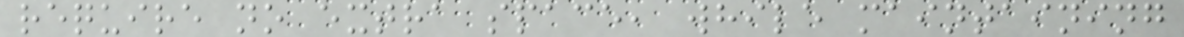require no extra space, while maintaining
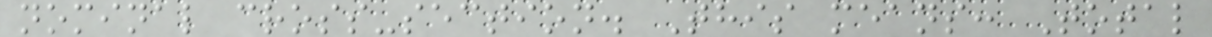nominal cross-section. This means: Total
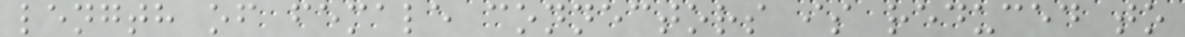length of female connectors is reduced to
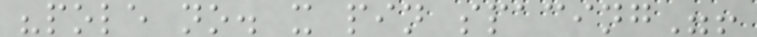"pole no. x pin spacing"!
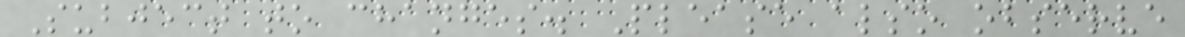Subject to changes. Please also observe
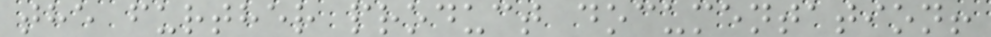the further product documentation!
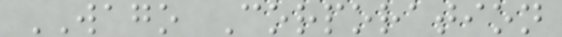WAGO Corporation
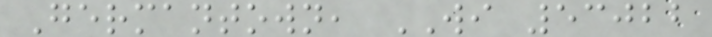Germantown, WI 53022
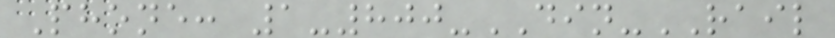Phone: 1-800-DIN-RAIL
